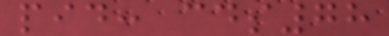pid: cds78
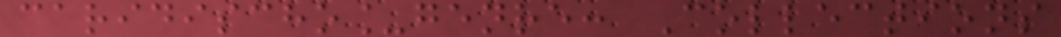caridischo_genre: Collections
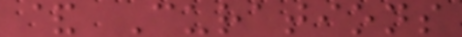& Curations
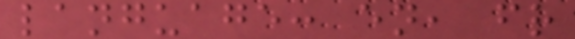language: en, fr
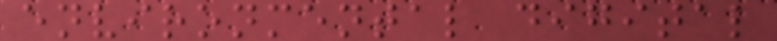environmental digital
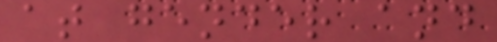at gender and
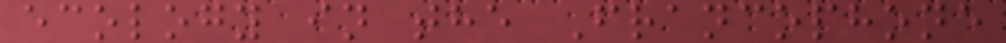ecology in the Francophone
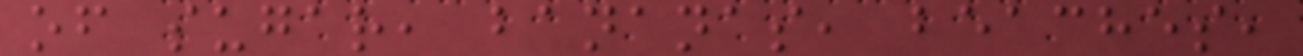of sugar, bananas, beaches,
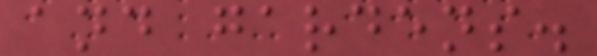and gardens.
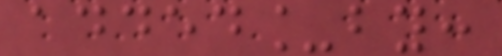added_by:
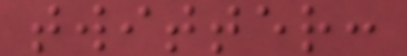twitter:
